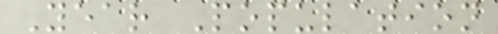Year Population
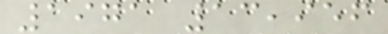1971 13,956
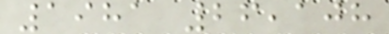1981 26,108
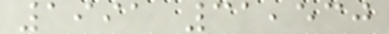1991 31,530
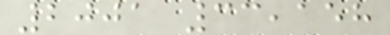2001 33,158
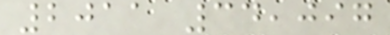2011 34,097
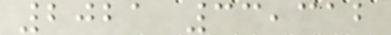2021 33,312
